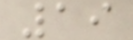19
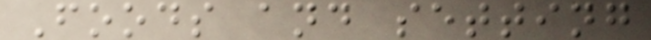Foods and setting
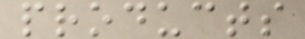products
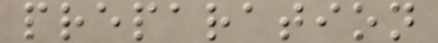preparation
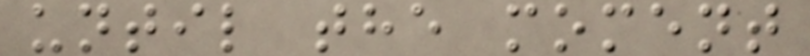until the moment
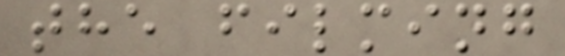the filming
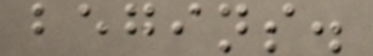begins.
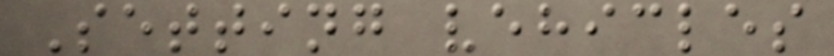Setting vehicles
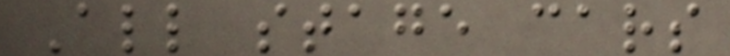All stage cars
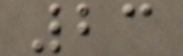23
